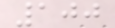100
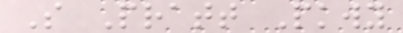S Pratt Pkwy
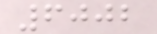6002
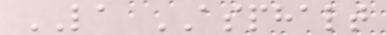LA ASPHALT
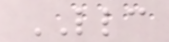LLC
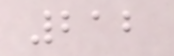212
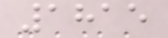1815
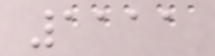1111
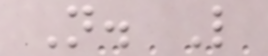N. L
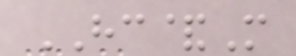HC&M
